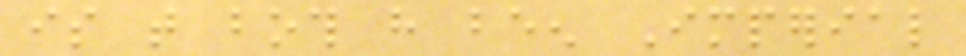is that both have been Imperial
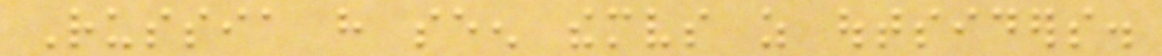Russia have seen themselves as outsiders.
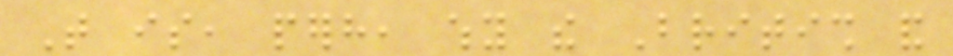That is, perhaps, why the British and
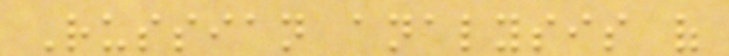Russian analysis of
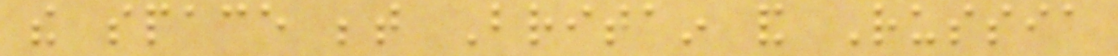the space between Britain and Russia
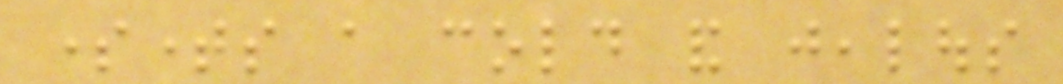sometimes a cold and jealous
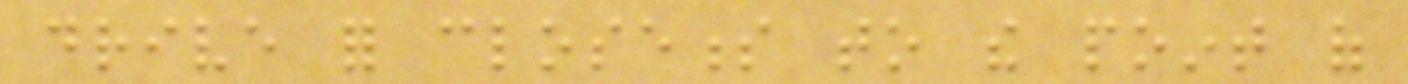drive for closeness to the point of
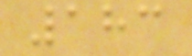183
